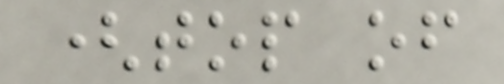(top of
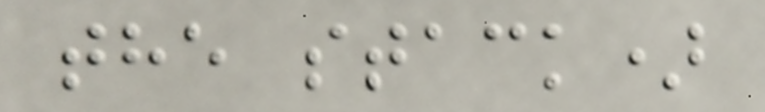the stack)
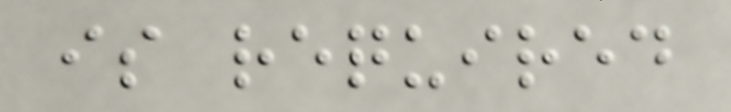is required
